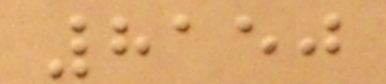8150
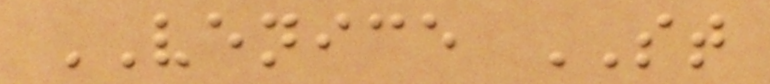VENICE ST
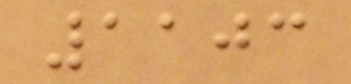1103
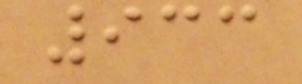933
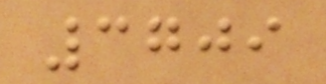3709
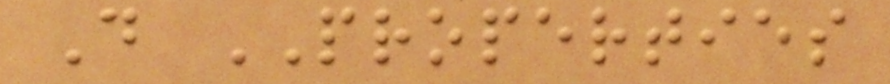D PROPERTIES
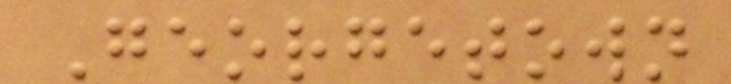Georgetown
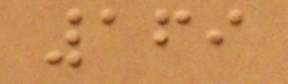169
